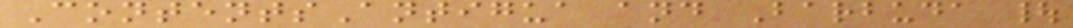ContentsAntigua and Barbuda |
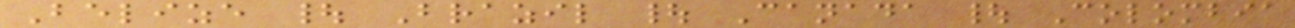Belize | Brazil | Canada | Colombia
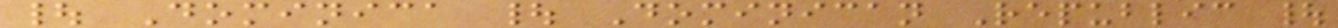| Dominica | Dominican Republic |
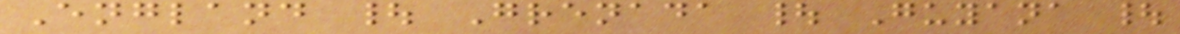England | Grenada | Guyana |
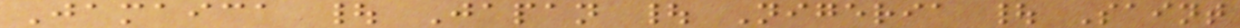Jamaica | Japan | Nigeria | Saint
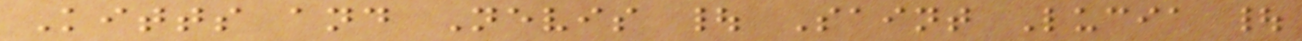Kitts and Nevis | Saint Lucia |
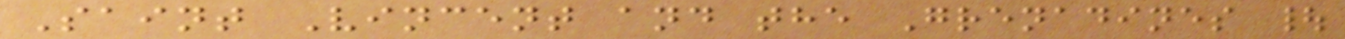Saint Vincent and the Grenadines |
